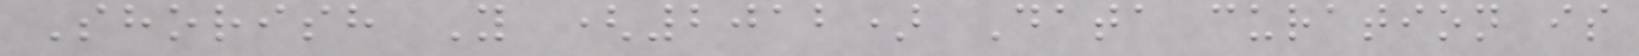Shorish Y (2012) Data curation is
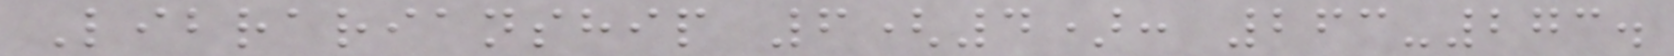Librarianship 6(4): 263-273.
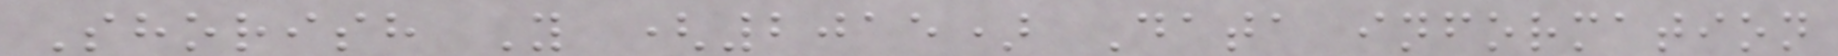Shorish Y (2015) Data information
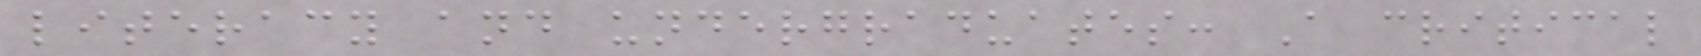literacy and undergraduates: A critical
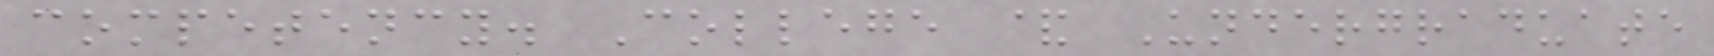competency. College & Undergraduate
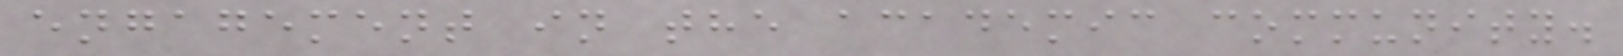engagement in the academic community.
